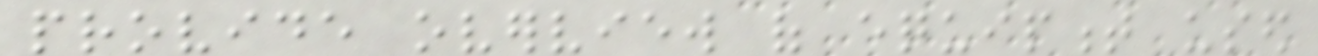provide overview of equipment used
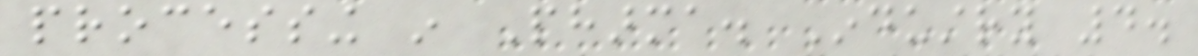processing in Pharma. Industry 4.
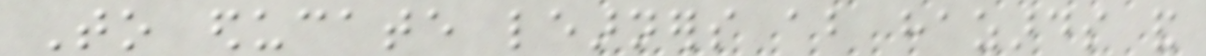To educate learners about hazards and
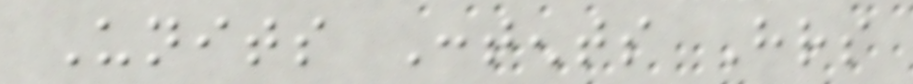Units Contents Hrs
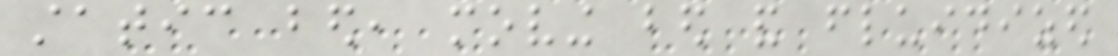static bed, moving bed and fluidized
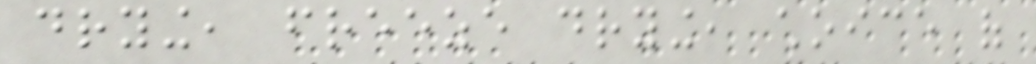drying, freeze drying, choice of
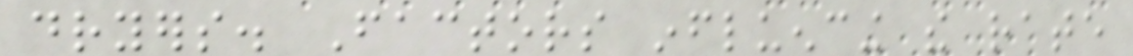dryers. Factors influencing the rate
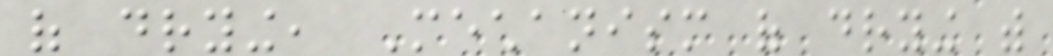of drying, Mechanism of drying with
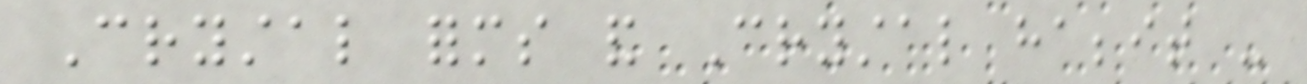Crystal forms and Crystal habbit -
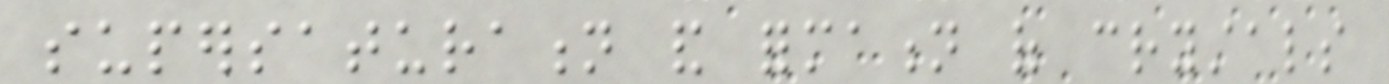supersaturation and formation of crystals
